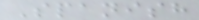Spanish
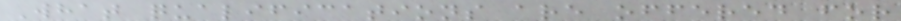What qualifications are offered for
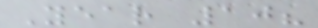Year 10?
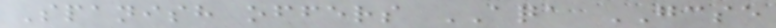Spanish offers AQA GCSE
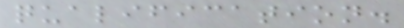qualification.
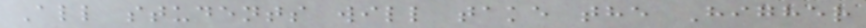All students will take the Higher
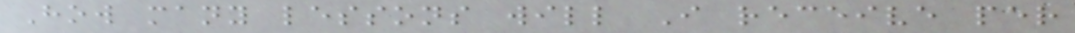How many lessons will I receive per
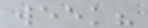week?
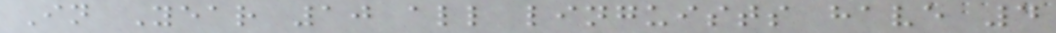In Year 10 all linguists have 4
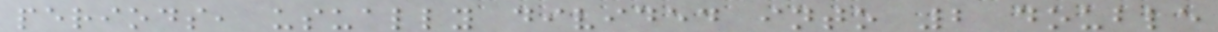periods, usually divided into 2 double
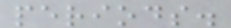periods.
